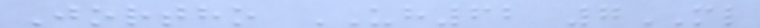Jortho UH62 7ML
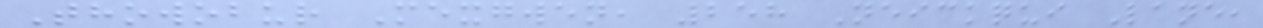Thowobur Mexgwen, 258 Neickqui Lane,
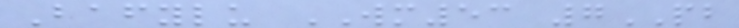Bafylu WM53 7PB
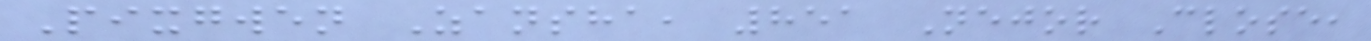Pixgwen Zansha, 851 Nejor Close,
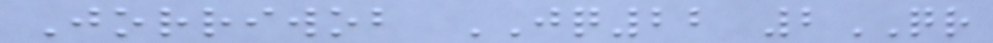Jorriwob JQ22 2QR
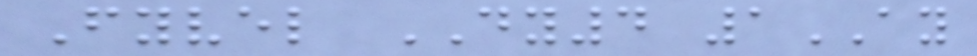Fyvel DY4 1AY
